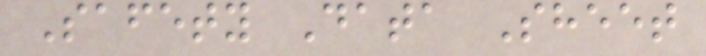Safety Data Sheet
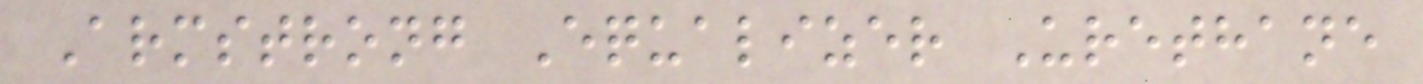Armstrong Equalizer Urethane
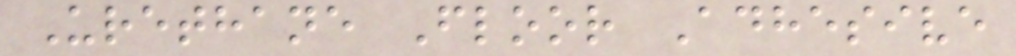Urethane Floor Adhesive
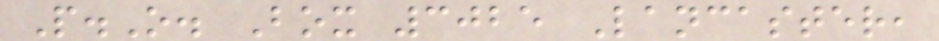P.O. Box 3025 Lancaster,
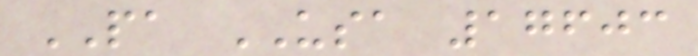PA USA 17603
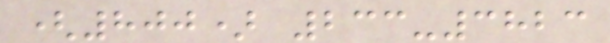(800) 233-3823
